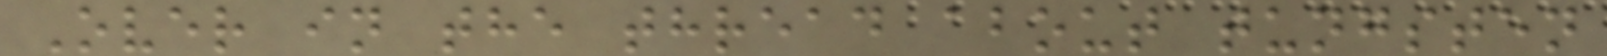Over in the thread about tungsten
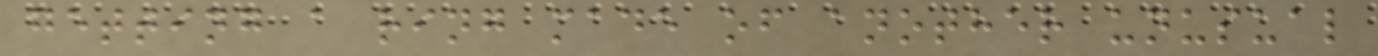getting a ring made of another unusual
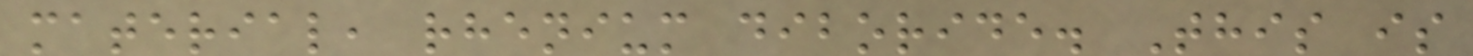material, rhenium diboride. This is
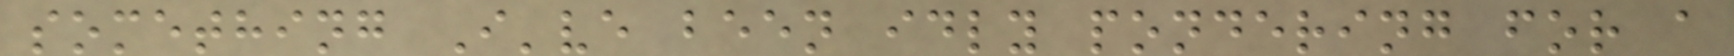something I've been idly pondering for a
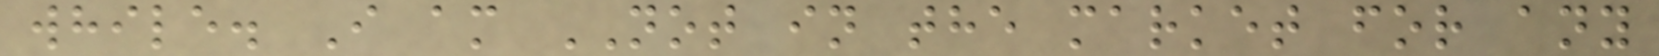while. I am NOT in the market for any
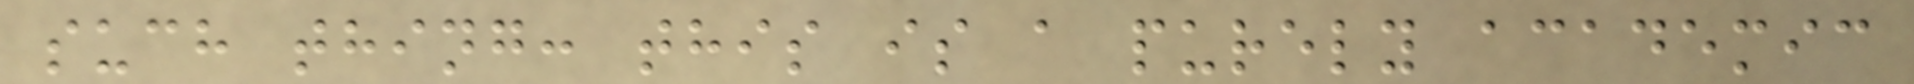such thing: this is a purely academic
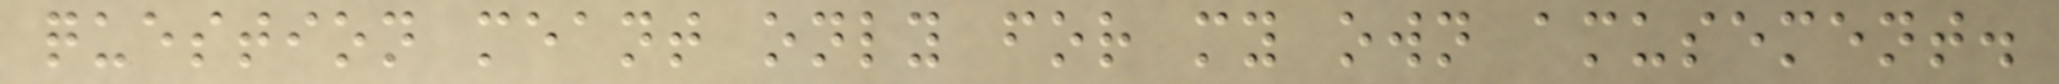question meant only for my own amusement.
